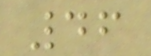46
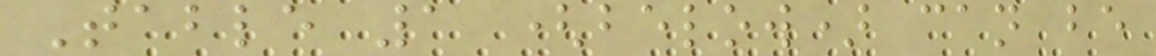Table 1 (below) can be
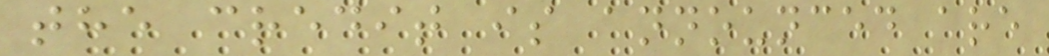the credit is announced are
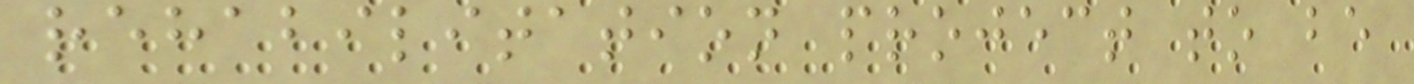rehabilitation project to be
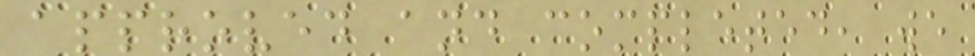approved and completed, we
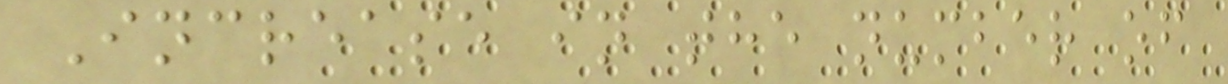Increase in the number of
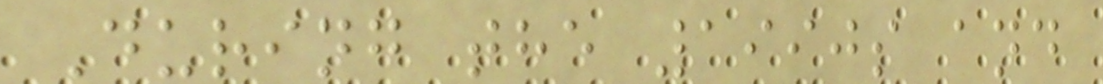During the 1990s and
